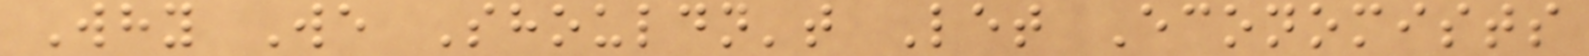Why We Shouldn't Let Economists
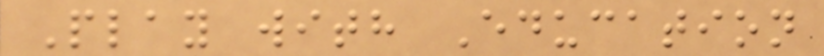Play with Education
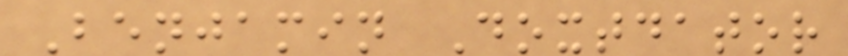Benjamin Doxtdator
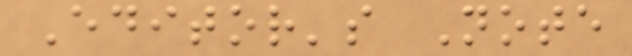Editor's Note
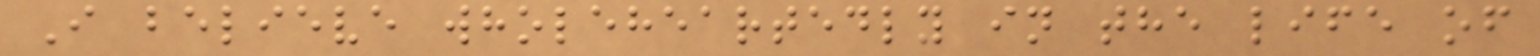I believe wholeheartedly in the life of
